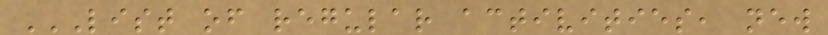LIST OF REGULAR ACTIVITIES, NEW
